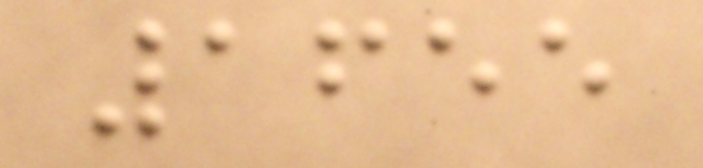1655
